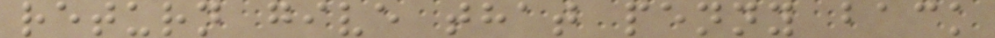return give that penny back
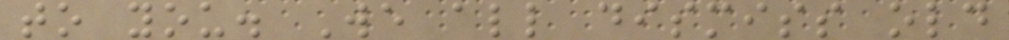to you. We all dismiss old
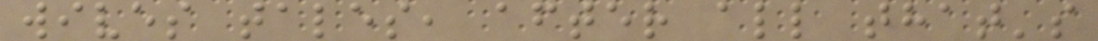wives tales, after all that's
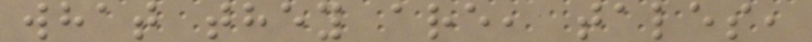what they are, tales,
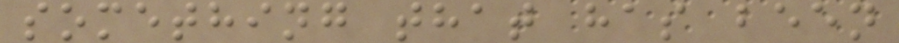something that has been
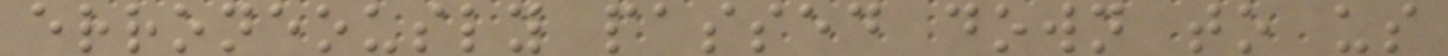erroneously passed down to us
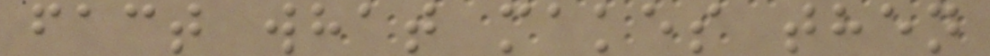fact what makes then
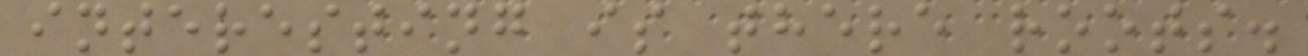interesting is there roots.
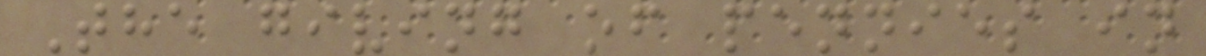The giving of pennies in
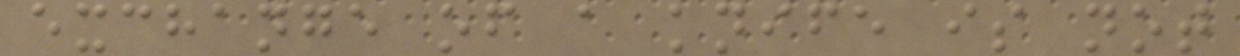exchange of a knife is not
